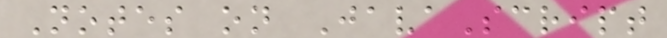Notes on JavaScript
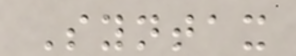Syntax
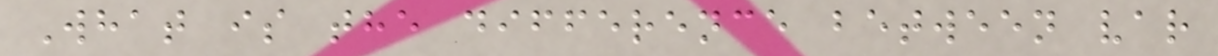What is the difference between var
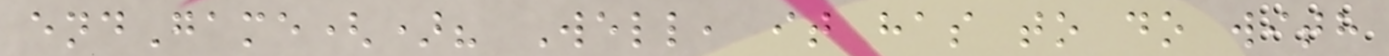endGame()? Well, it has to do with
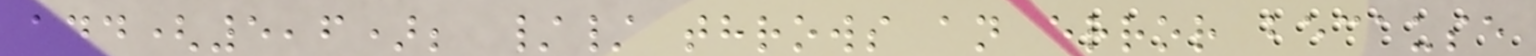add(5,6); // throws an error because
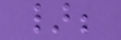};
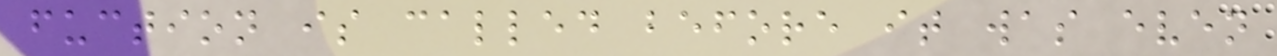fuction is called before it was even
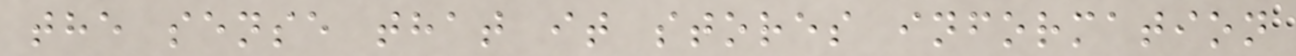the sense that it stores information
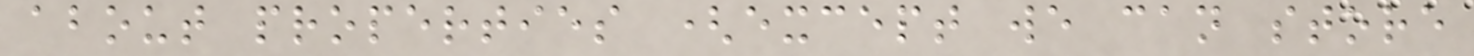about properties (except we can store
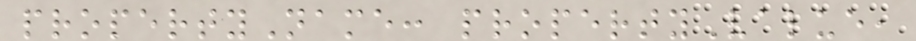propertyName: propertyValue,
